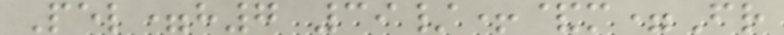Pel=h7 39/+&m=Fr
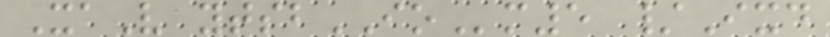XaV ytsbIOm5 /Ixd
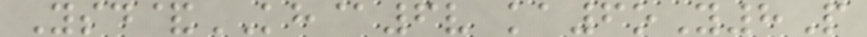Ysd&KH@6v ka6oY8P
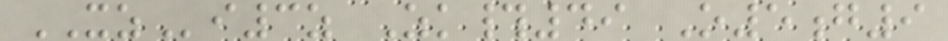XZi3z Zk#49 O5g9
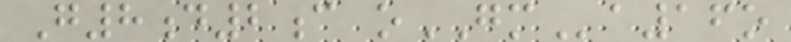G8d2c oGMa16o
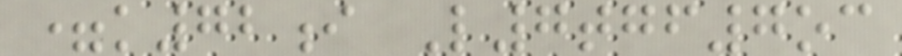=k72i L7tgf7oc
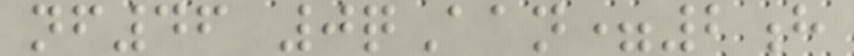nf46 0qAan=2h
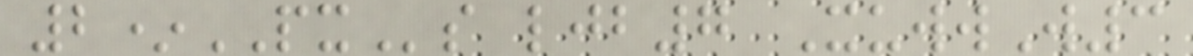2*PXs ljb7 XuwwW3
